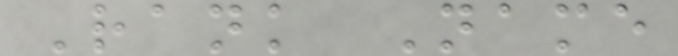Rank Name
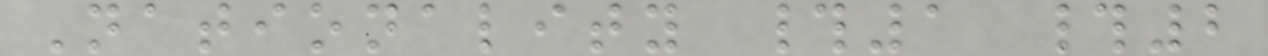Nationality #1 #2
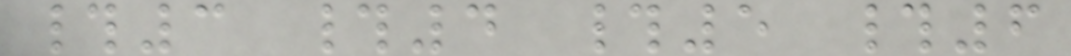#3 #4 #5 #6
